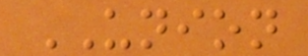UNION
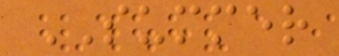SUMMER
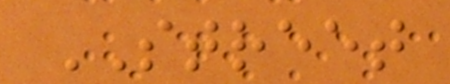STREET
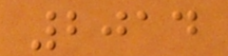2014
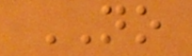NO
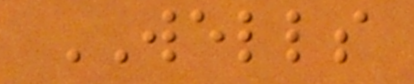WELLS
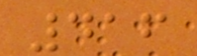416
